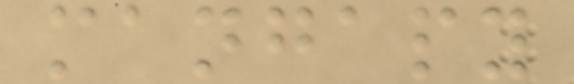mangapy
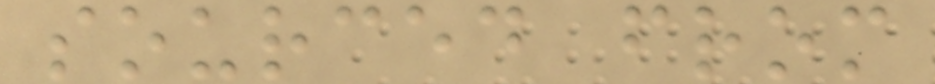sourced from
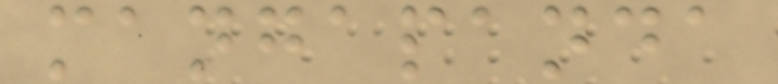mangapanda
